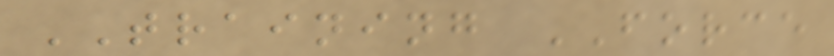TRAINING FORCE
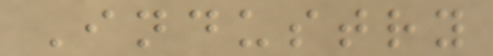Industry
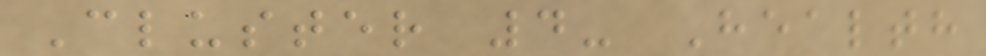Cluster 4- Health
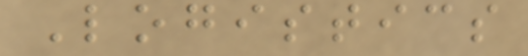Logistics
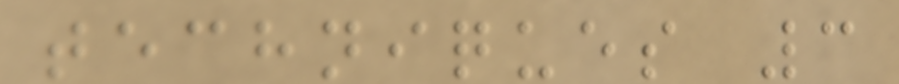techniques 3
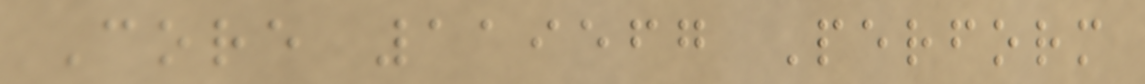Core 119567 Perform
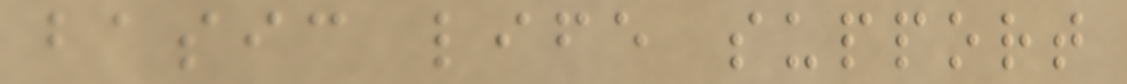basic life support
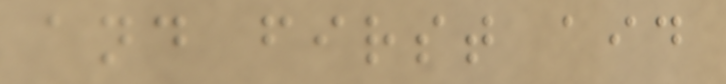and first aid
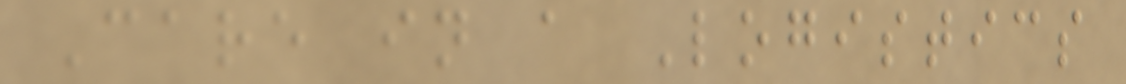Care in a Logistics
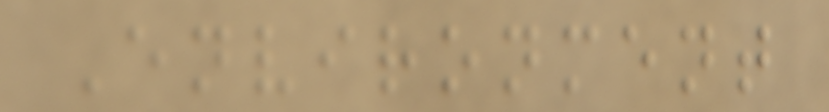Environment
